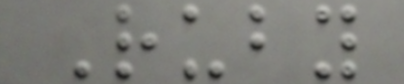Ruby
